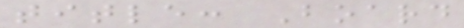title: Board
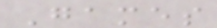Games
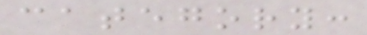category:
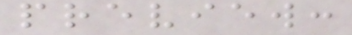preview:
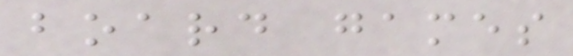board games
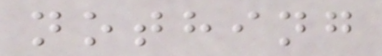nothing
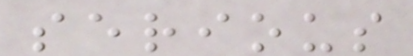serious
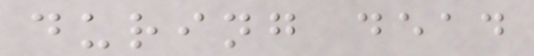during dead
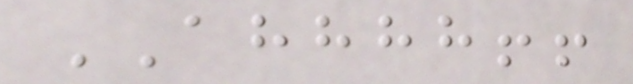AHHHH!!
